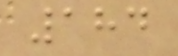184
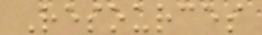Resources
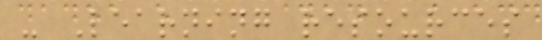- Learning resources
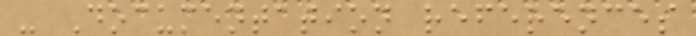- Documentation references
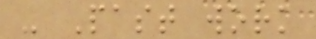- Past work
